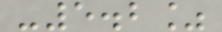-5.2%
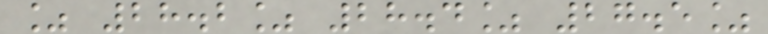% 28.2% 28.4% 27.5%
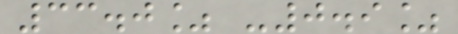33.0% -0.9%
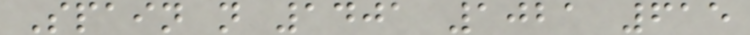Spain n 1401 1021 615
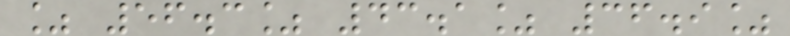% 56.3% 43.1% 36.9%
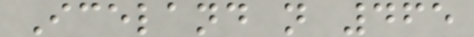Iceland n 465
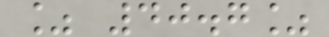% 40.7%
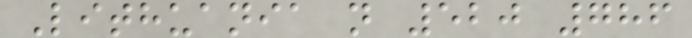Lithuania n 520 786
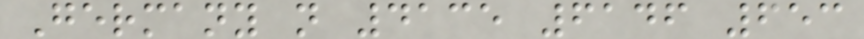Germany n 4135 6146 653
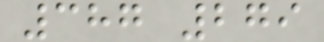387 279
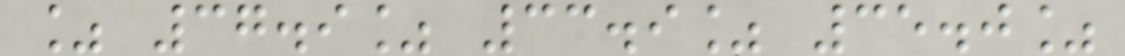% 37.9% 33.9% 35.0%
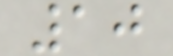10
